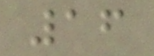16
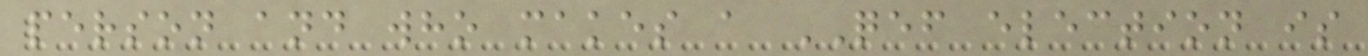person and who makes a QEF election is
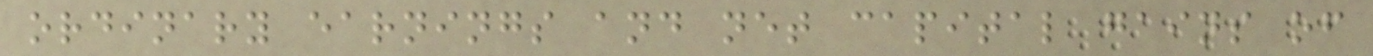ordinary earnings and net capital gains of
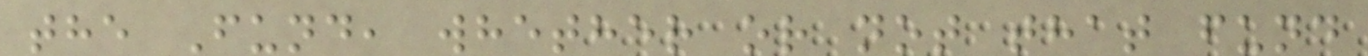the Fund, whether or not that fund
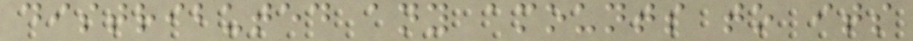distributed any amounts to its
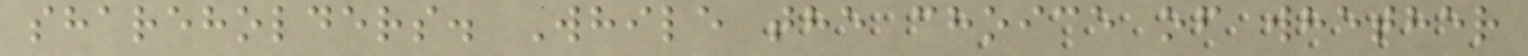shareholders. While the choice of whether
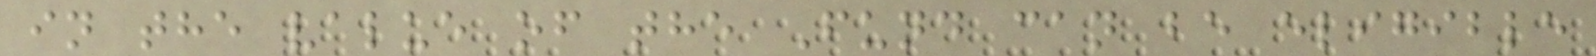in the value of the Fund can be eligible
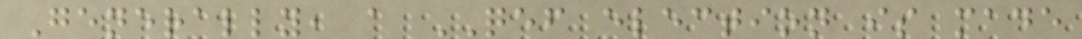Generally, a QEF election is made
